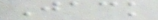Jack
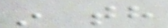in th
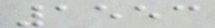1553
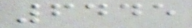6445
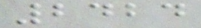2424
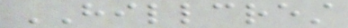HILLCREST
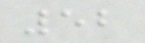52
